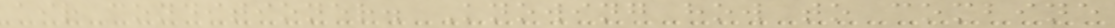air conditioner. Knowing how to combine
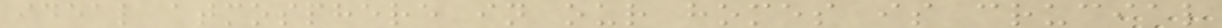ideal atmosphere in our homes is crucial
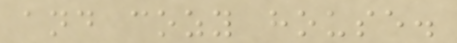and cozy house.
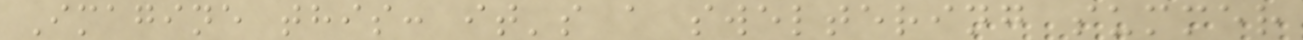Imagine this: it's a sweltering summer
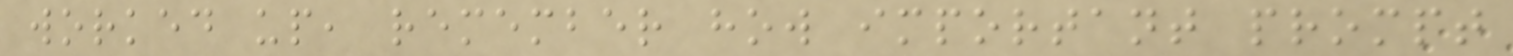worked up, remember how important prompt
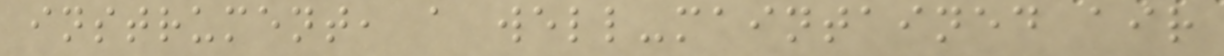instrument, a well-maintained air
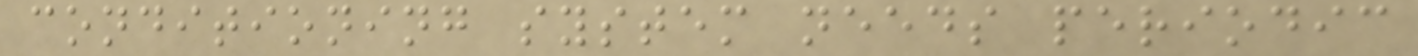conditioning system needs periodic
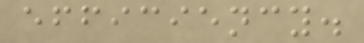efficiency.
